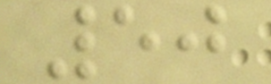50
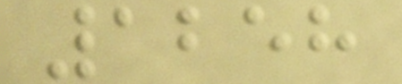1258
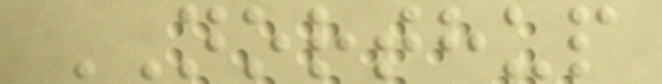NORTHUP
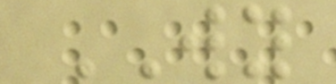WY
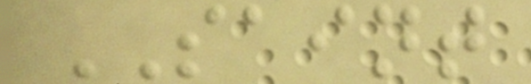SAINT
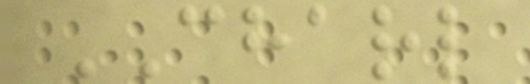CHARL
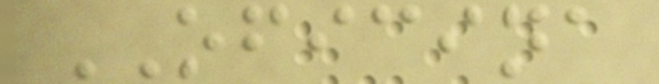OFICINA
